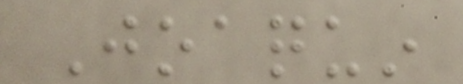Joaquin
